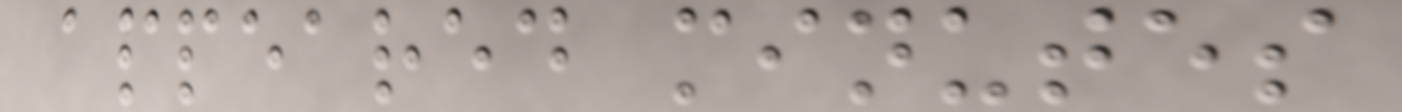appeared minutes
